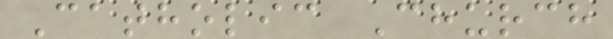Catholic Church
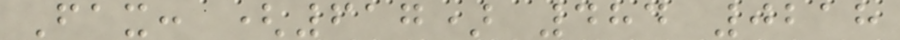Fax: (617) 484 0218
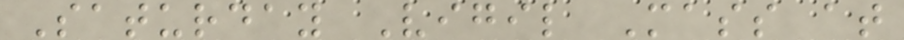Saturday Vigil Mass at
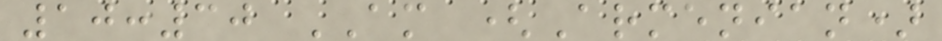10:30 AM (Armenian)
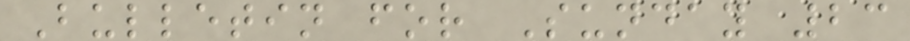Bulletin for Sunday 23
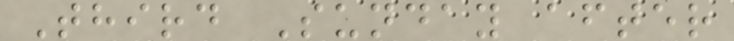Third Sunday after
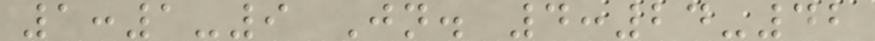1:1-9 Jn. 4:24-42
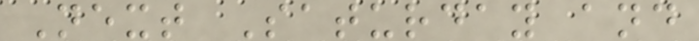Next Saturday and
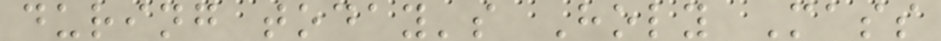during today's Holy Mass
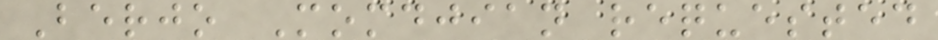Berjo Momdjian requested
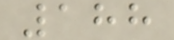188
